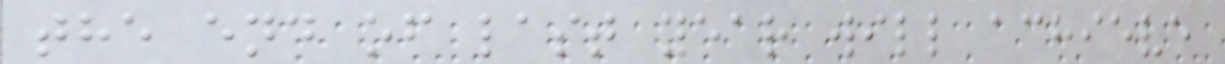the end of last year will achieve
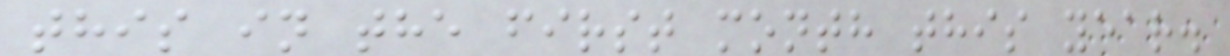this in the first month this year.
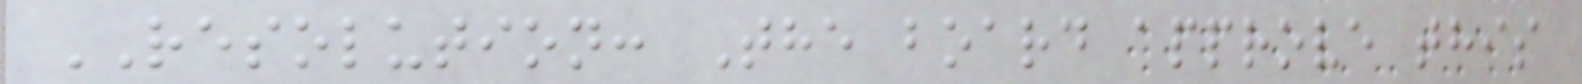RESOLUTION: The board approve this
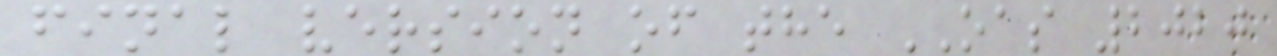final version of the OAS 2020
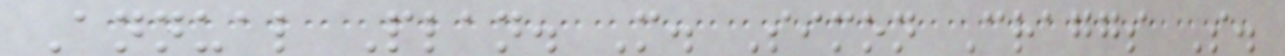Annual Plan. M. Simon Craggs S.
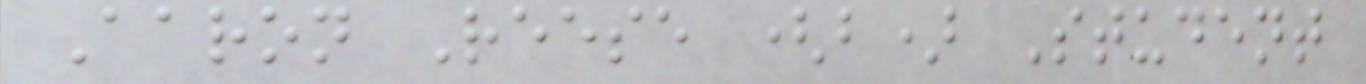Aaron Reese (b) Student
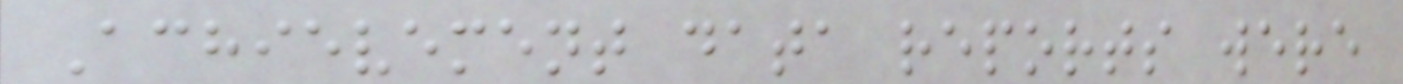Achievement data reports were
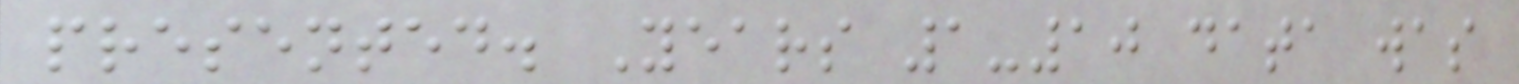presented. Years 1-10 data was
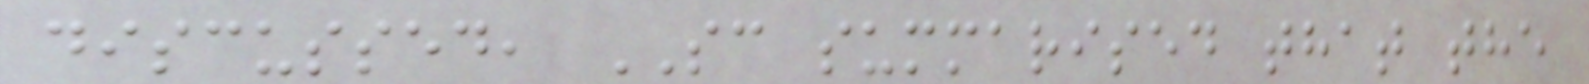discussed, SC summarised that the
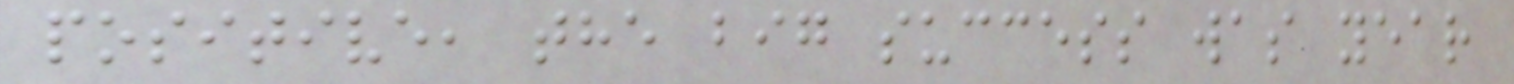positive, the big success was year
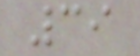39
